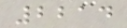2214
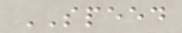SPEED
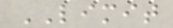LIMIT
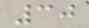30
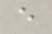e
